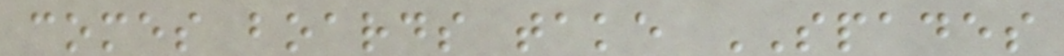comes boards take SPADES
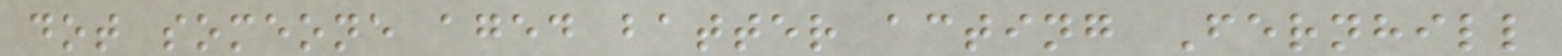dot someone aged batter acting Fernhill
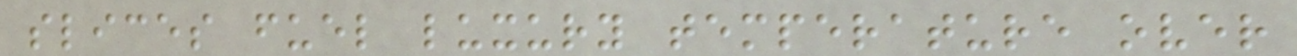slices fuel luxury temperature over
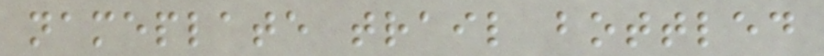nameplate trail bottled
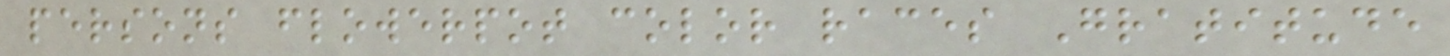persons flowerpot color races Gratitude
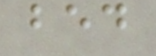bed
